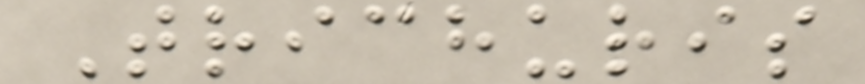Trichuris
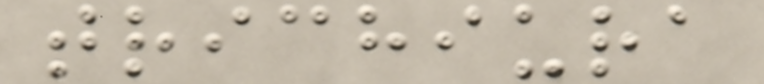trichiura
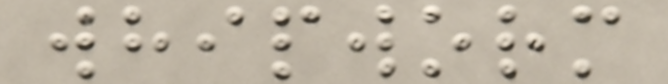whipworm
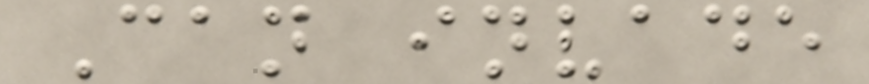Can invade
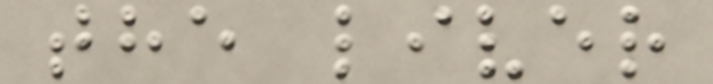the liver
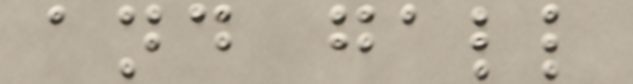and gall
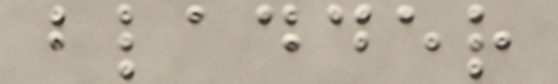bladder
